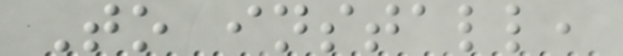To install,
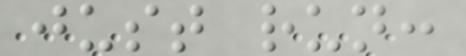just run:
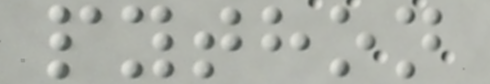python
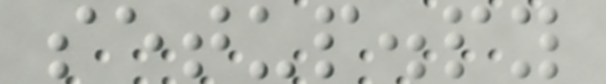setup.py
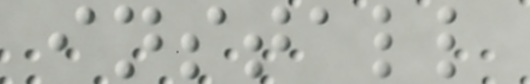install
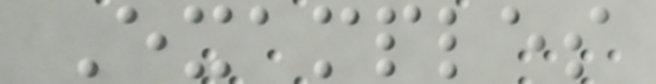Examples
